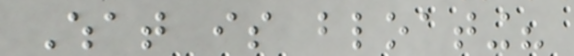What is bloating?
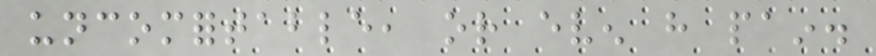uncomfortable, or even have pain.
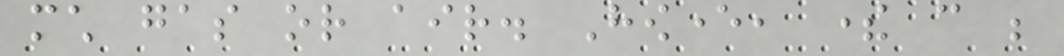much gas or air. However, there can be
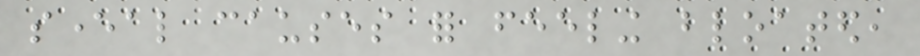several causes for feeling bloated,
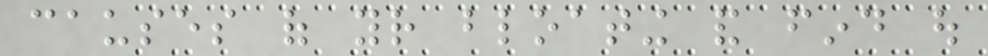causes of your bloating and find out
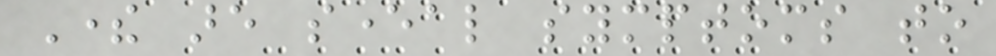There are several symptoms to
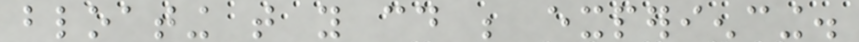bloating that you could be experiencing.
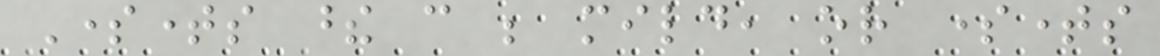Sometimes these can be mild, or sometimes
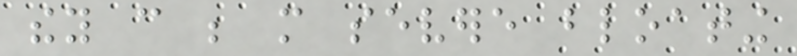they can be more severe bloating
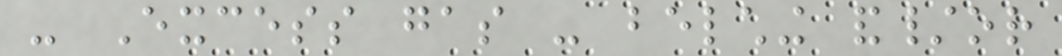- Excess gas - belching and/or
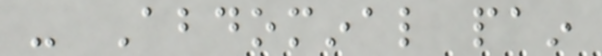- Abdominal pain
